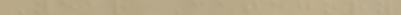Year Category
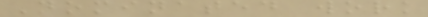Nominated work
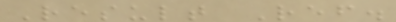Result Ref.
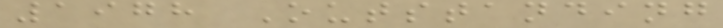1978 Outstanding
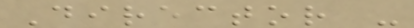Director -
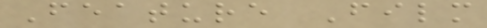Feature Film
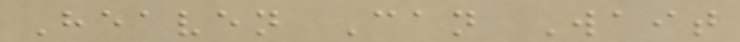Heaven Can Wait
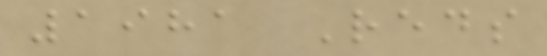1981 Reds
